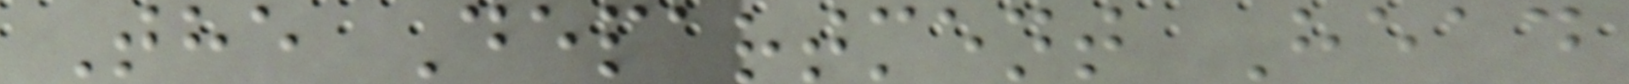The Department Head
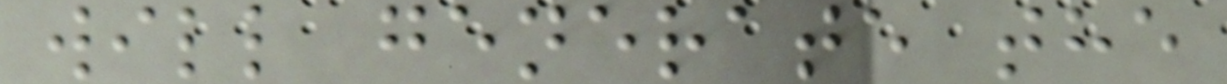will generate the
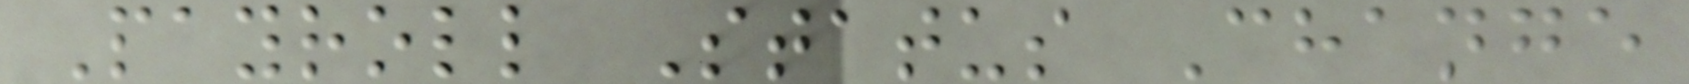Payroll Status Change
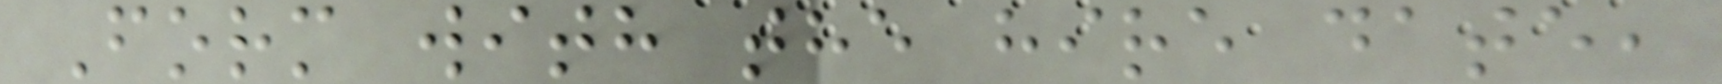Form with the hire date,
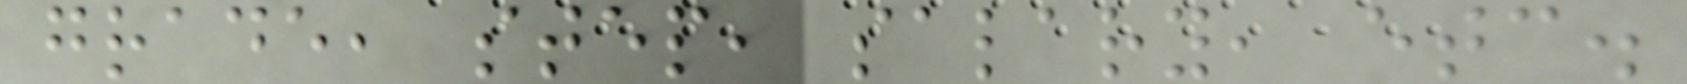grade, step, salary, etc.
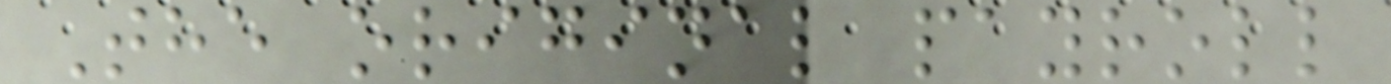The original payroll
